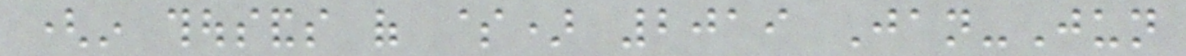(in thousands of $) 2019 Jan-Jun
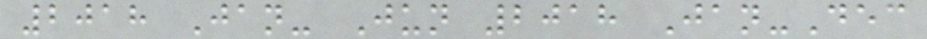2018 Jan- Jun 2018 Jan-Dec
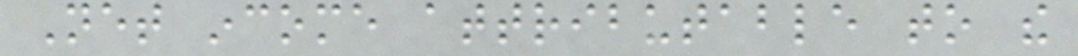Net income attributable to the
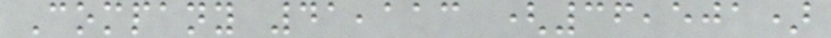Company 41,113 (36,501)
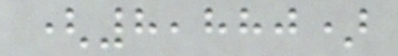(8,880)
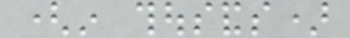(in thousands)
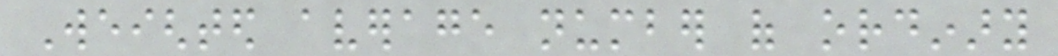Weighted average number of ordinary
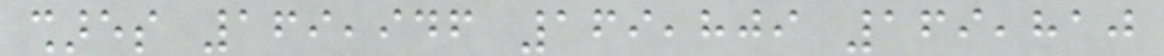shares 169,946 169,809 169,810
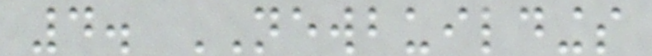4. NEWBUILDINGS
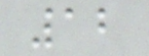12
